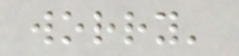worry'
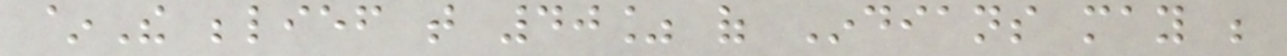~The belief that 40% of Indians may be
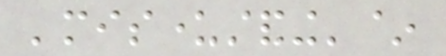'misunderstanding'~
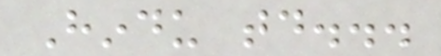Hindu today...
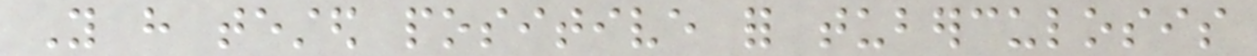You have tested positive for tuberculosis
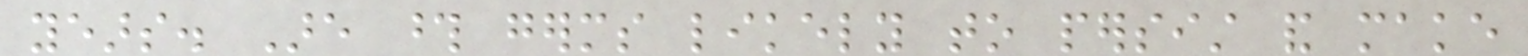years. Are those germs likely to persist and make
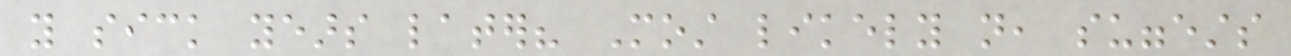you sick years later? Most likely not, suggests
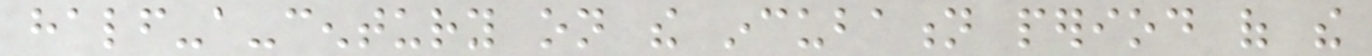half-a-century on the incubation period of the
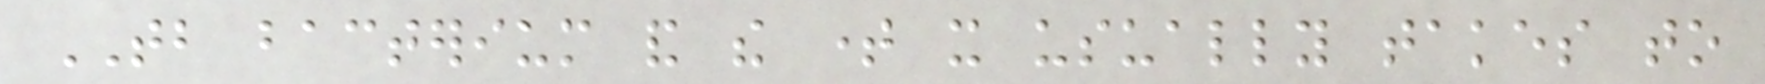TB bacterium and the time it usually takes to
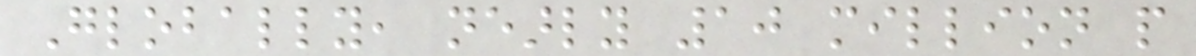Globally, nearly 10 million people
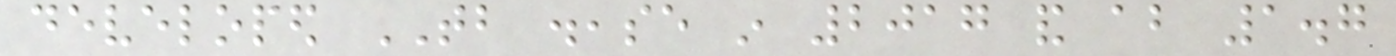developed TB disease in 2017 and about 1.7
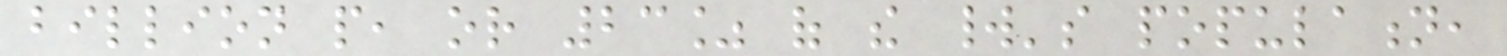billion people, or 23% of the world's population,
